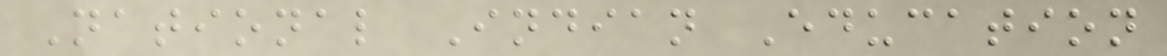National Indian Education
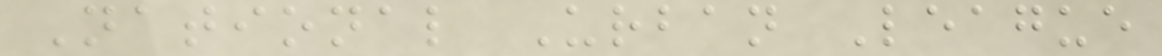National Urban League
